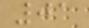01
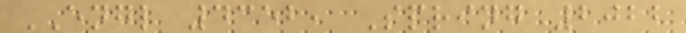ENGL 4352, Spring 2022
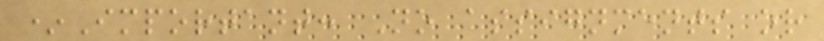*Important: No assignments or
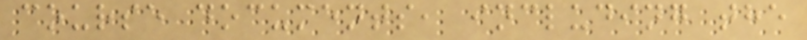course documents, including the
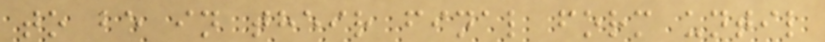to be in their final form until
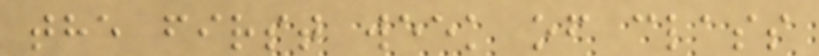the first week of class
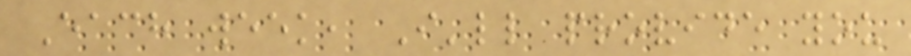Each week, I'll provide you
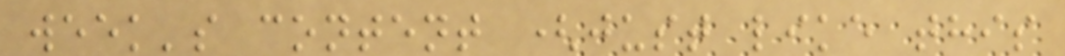week's content (just like this
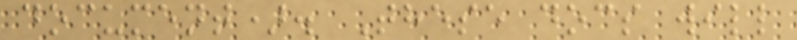document). These docs will
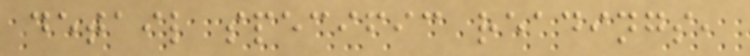detail specific readings,
